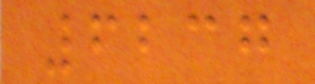6237
